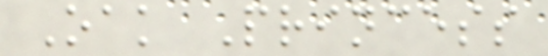Oak Princess
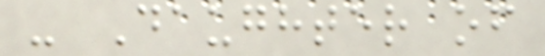- Daughter of
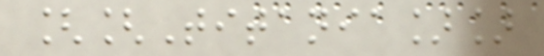[[Titania]]
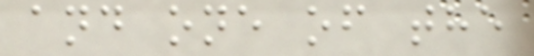and one of the
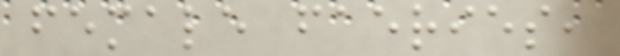female faeries,
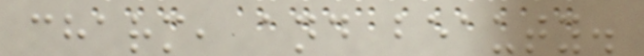charm, and beauty.
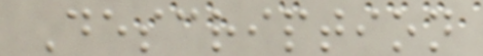Description
